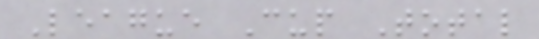League Cup Total
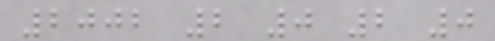2002 2 0 2 0
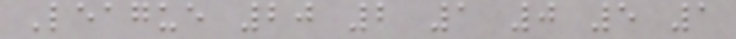League 20 2 1 0 5 1
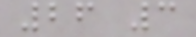26 3
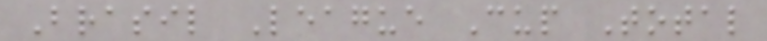Brasil League Cup Total
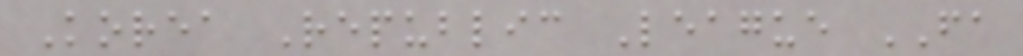Korea Republic League FA
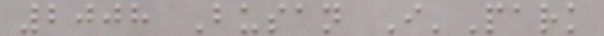2008 Busan I'Park
